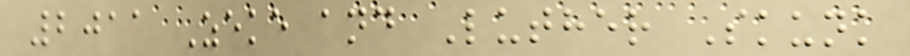2011 Zeke and Luther Skunk
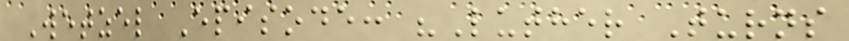Wetzel Episode: "Luther Turns
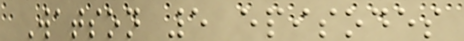Watson 5 episodes
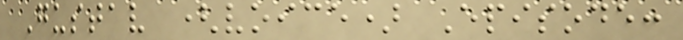Gustav (voice) Episode:
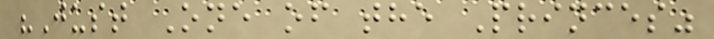"Just One of the Princes"
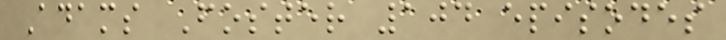Adams Foster 104 episodes
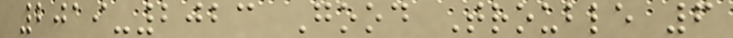2019-2023 Good Trouble 6
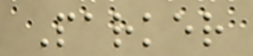Parker
